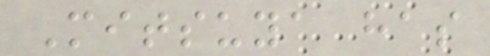Mitsuya has
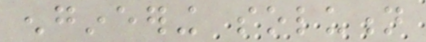engineering solution
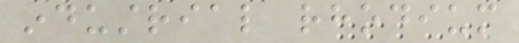industrial rhodium
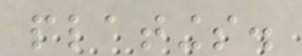platings.
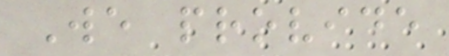We provide
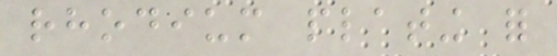rhodium plating for
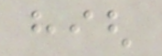high
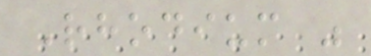Rhodium was
